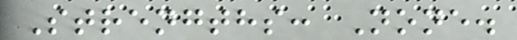Strengths: None.
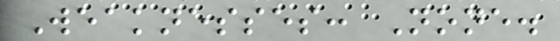Weaknesses: None.
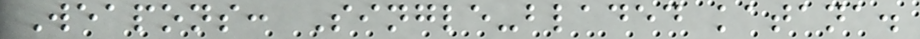Weapons: Single-bladed katana.
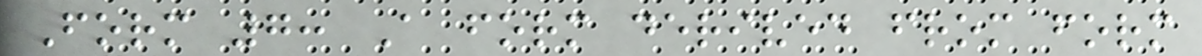Form 7: A form derived from form
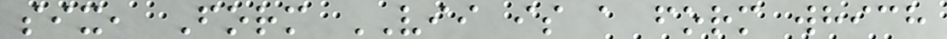six, Form VII is a form which
